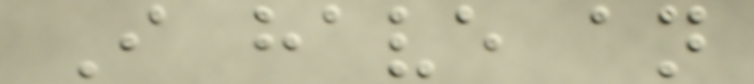I have an
